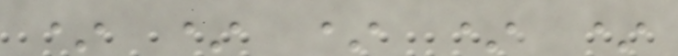* * * * *
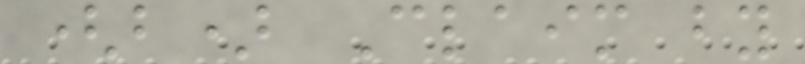(b) Claim by
